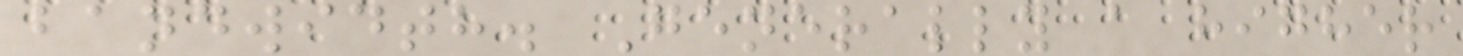bandwidth. Generally a higher
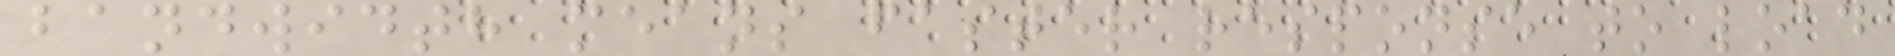bandwidth means faster response to load
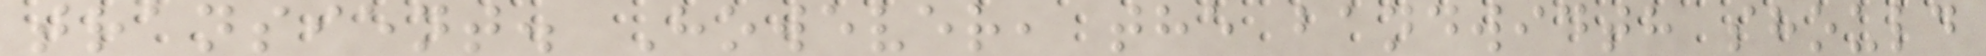transient. However, the bandwidth should
